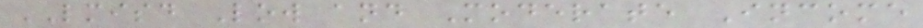LMISD Low and Moderate Income
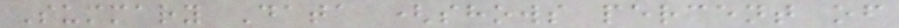Summary Data (shows percent of
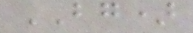BG)
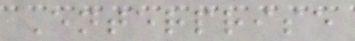Enterprise
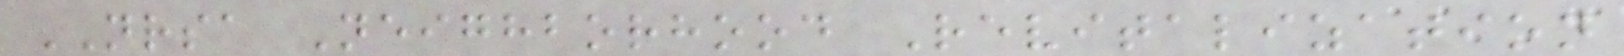NRSA Neighborhood Revitalization
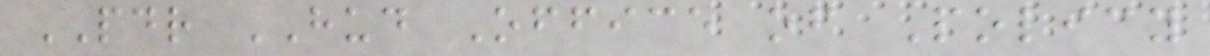PDR HUD Office of Policy
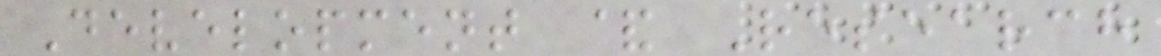Development & Research
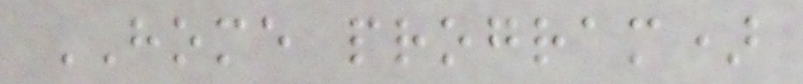HOME program)
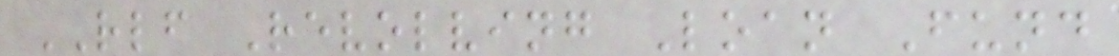RLF Revolving Loan Fund
